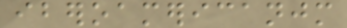iberoamericanjm
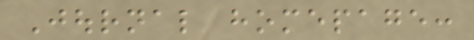Journal homepage:
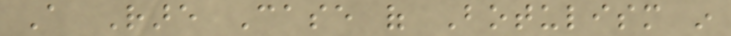A Rare Case of Botulism in
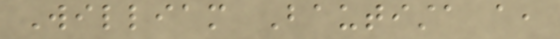William Bautista a,
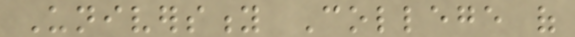University College of
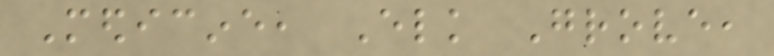Medicine, Elk Grove,
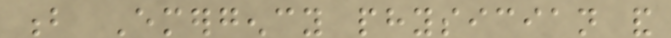b Emergency physician and
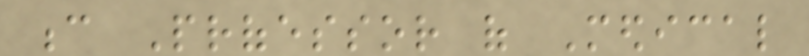c Professor of Medical
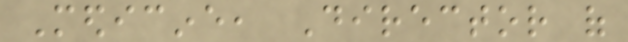Medicine, Director of
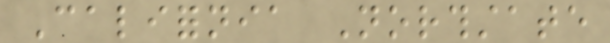California Northstate
